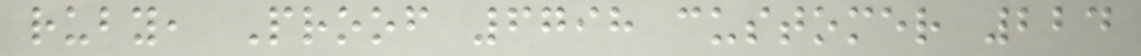ruby, Proof 6798 customer 224
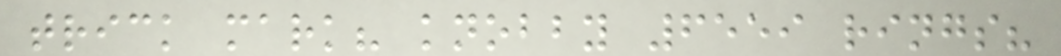trick mark? knobby 6559 rings?
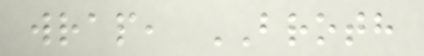wrap, BROTH
